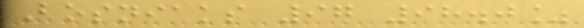Bosniaks 97 98.0%
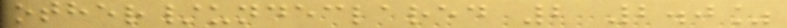other/undeclared 2 2.0%
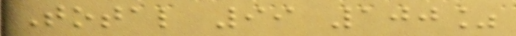Total 99 100%
